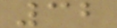32
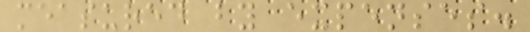measured by expenses.
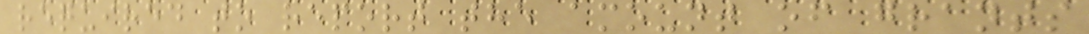required to report the amount of grants
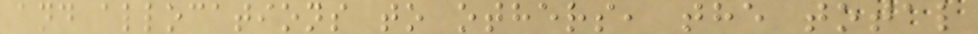and allocations to others, the total
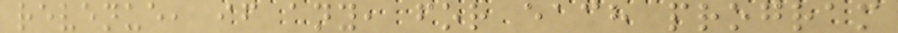revenue, if any, for each program
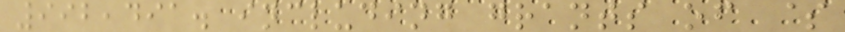992,491. including grants of $
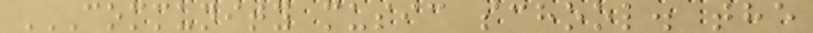COMMUNITY MUSIC SCHOOL. THE
